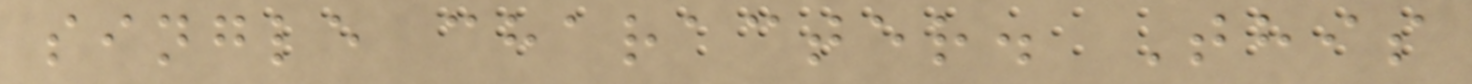single character. This
